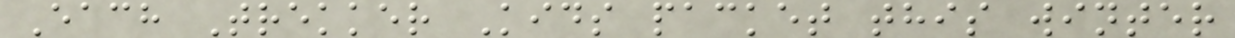Each Trekker Kids packet this winter
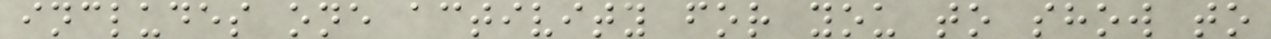includes one activity for you to show to
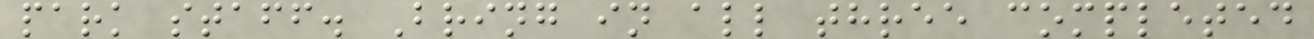park staff. Bring in all three completed
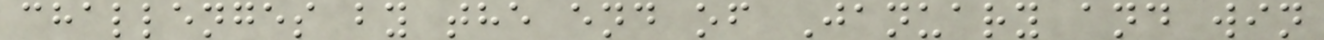challenges by the end of January and win
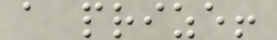a prize!
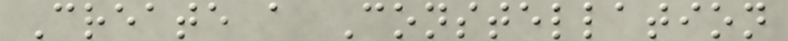Create a Constellation
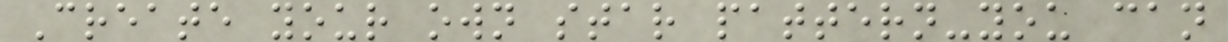Create your own star pattern-you can
